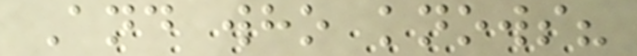And who knows?
